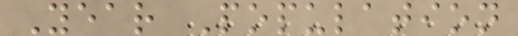Year Population
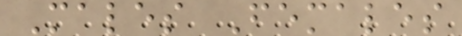Males Females
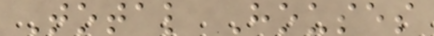Total Houses
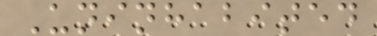Uninhabited
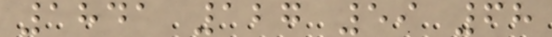1841 127 59 68
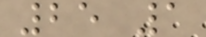25 1
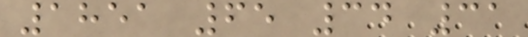1851 65 34 31
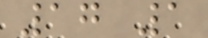17 1
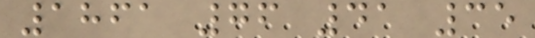1861 76 41 35
